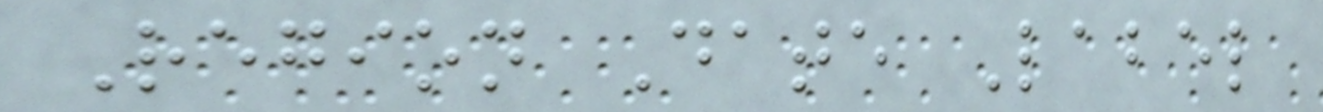Region Date Label
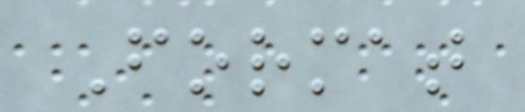Format
